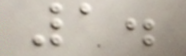1.
